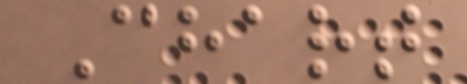Chart
